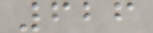626
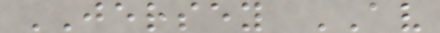JERSEY AV
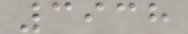3938
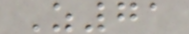Z71
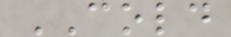COLD
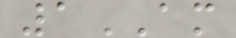1AM
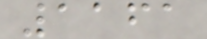1161
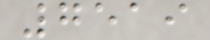7519
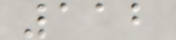112
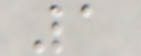1
